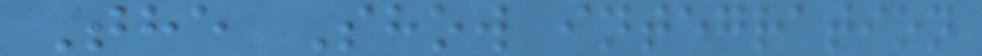The Show integration
